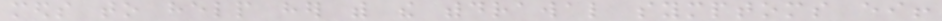meds to help her with the withdrawal symptoms either!
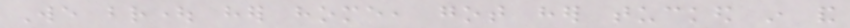We brought her home, got her tucked in and
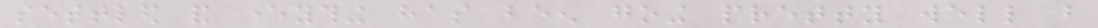settled and everything has been going pretty well but
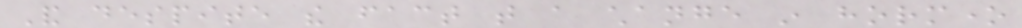And despite the fact that a change in hormone
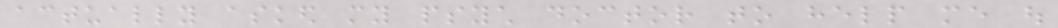actually asked my psych doctor to help me out
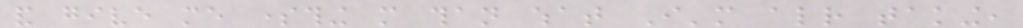and give me something more than what I'm already taking,
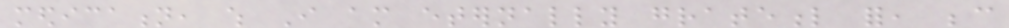medication, which I am eternally grateful for, because
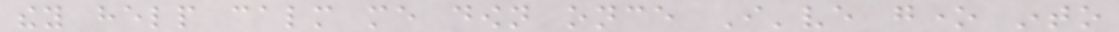they help calm me down once I've gone into
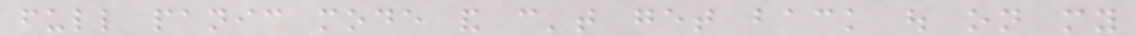full panic mode and can't get back out on my
